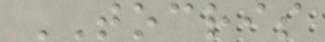TOCRIS
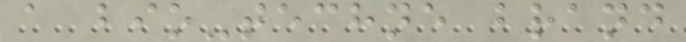a bio-techne brand
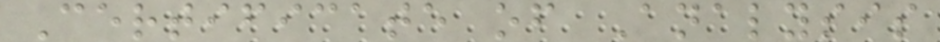Certificate of Analysis
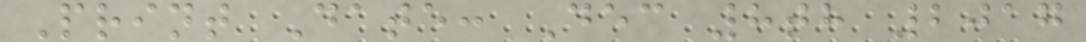Print Date: Dec 8th 2017
